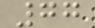77
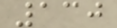130
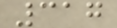317
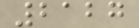2127
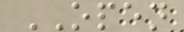OPEN
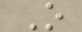O
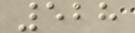528
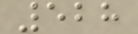528
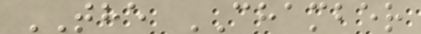THE CHAMBER
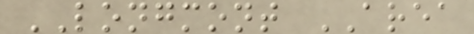LONGMONT AREA
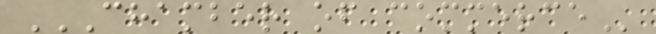CHAMBER OF COMMERCE
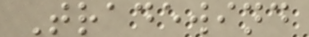Tradewind
